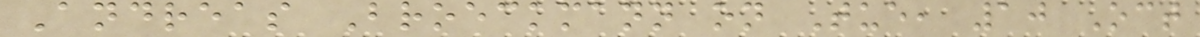Andreas Broeckmann on Tue, 10 Oct
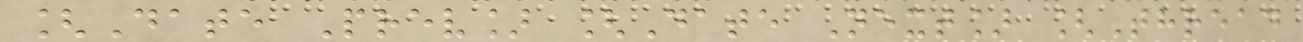[Date Prev] [Date Next] [Thread
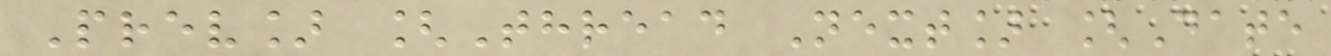Prev] [Thread Next] [Date
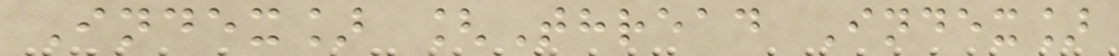Index] [Thread Index]
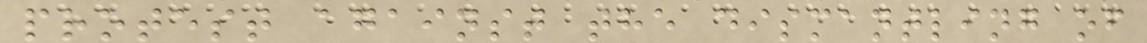protest against the dismantling of
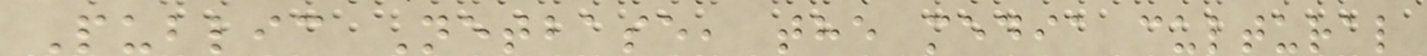Public Netbase, the media cultural
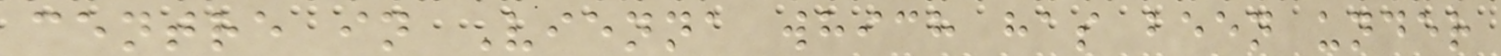centre in Vienna which has been under
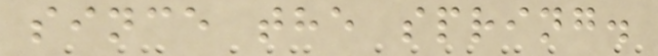since the spring.
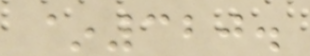~320.
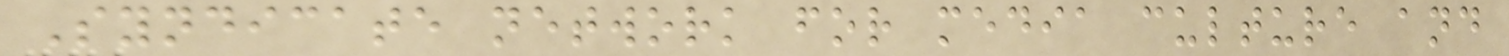Syndicate network for media culture and
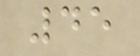45
